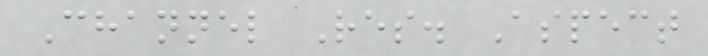Channel Res. Aspect
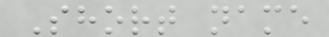Short name
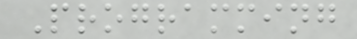Programming
